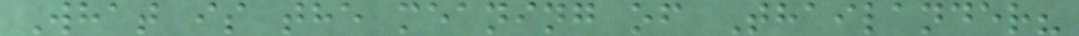What is the meaning of Thailander?
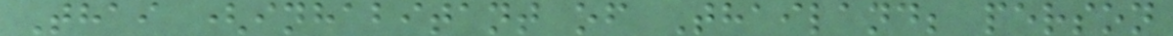Thai (inhabitant of Thailand; person
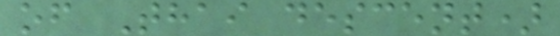of Thai descent)
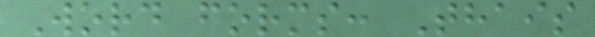Word forms: Thais
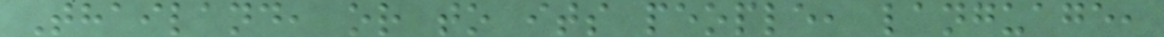Thailand, or to its people, language,
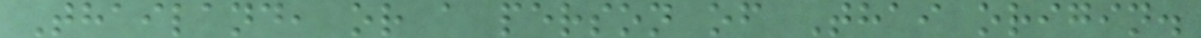Thailand, or a person of Thai origin.
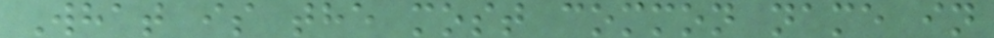What is the most common name in
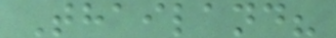Thailand?
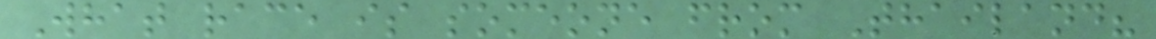What race is someone from Thailand?
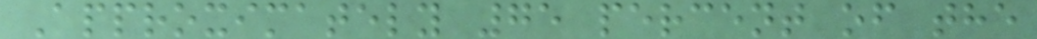Approximately 75 percent of the
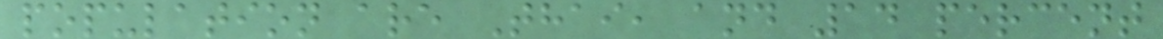population are Thai, and 14 percent
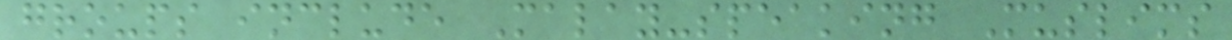groups include Malay-speaking Muslims
